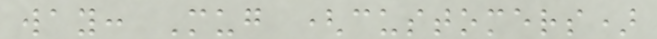way: Mug (customers)
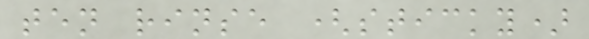ten rinse (sticky)
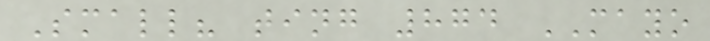Small? ting 874 MAYO
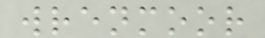wrenmoor
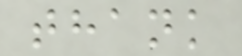thank
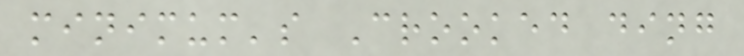minimum's Crooked ding
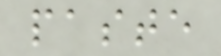paste
